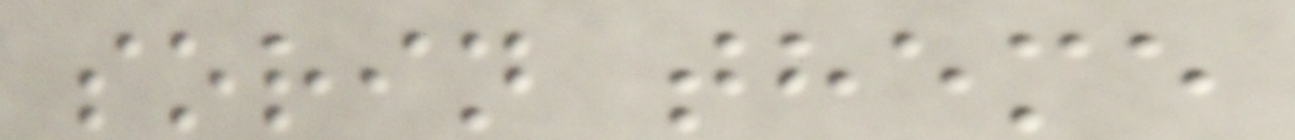sorin theme
